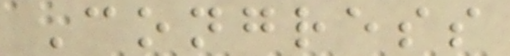Congress
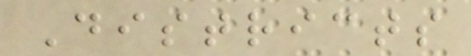Districts
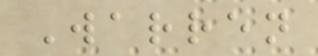Warren
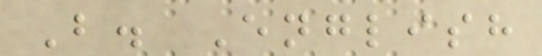B. English
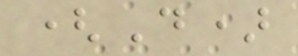(D)
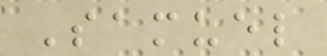Samuel
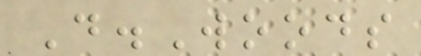D.Woods
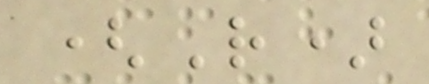(R)
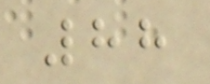88
